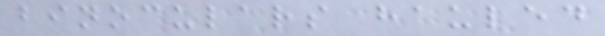binoculars hauled
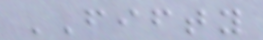FIFTY
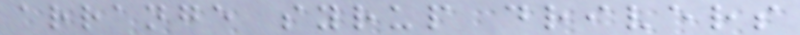arrange syrup drivers
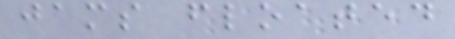jams floated
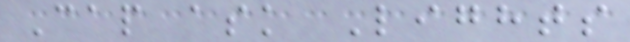Cap ask Lights
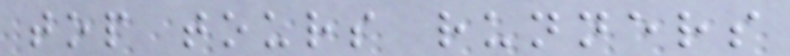top tours runners
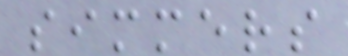simmers
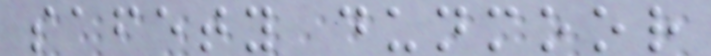safety dunmoor
